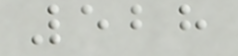528
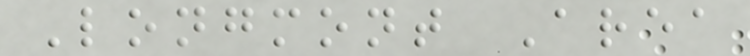Longmont Area
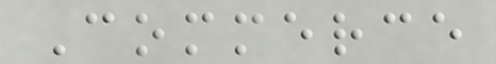Commerce
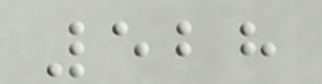528
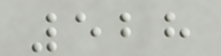528
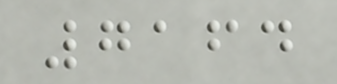7164
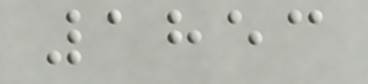1853
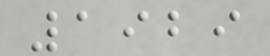1929
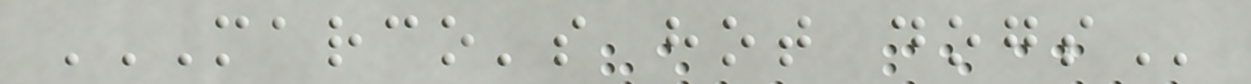MARCO'S HOT DOGS
